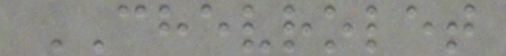CHEVROLET
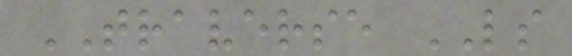TRAVERSE LS
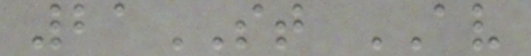21ST AV
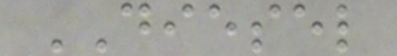DIESEL
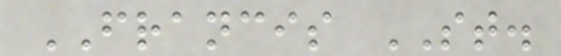FRANCIS ST.
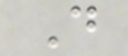D
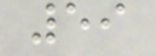59
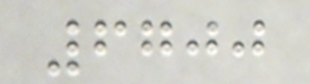6700
